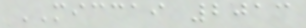MICCAI 2013
